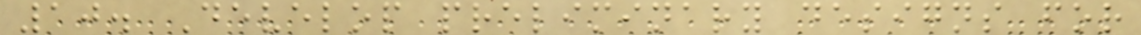10. Develop preliminary designs for
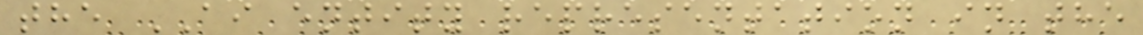the AI entity representation in the
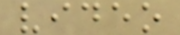video
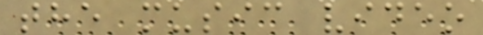the music video
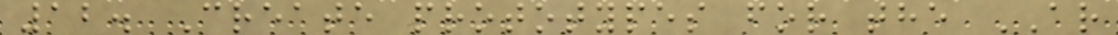12. Create prototypes for the AR
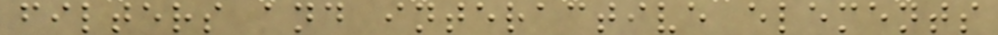filters and interactive elements
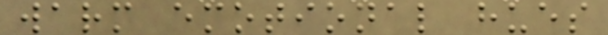warm emotional hues
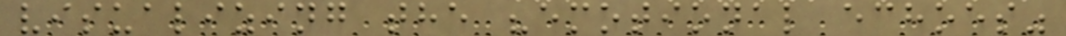visualizing the "emotional echoes"
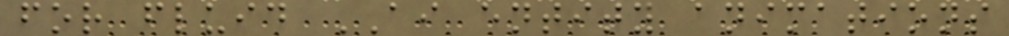for fluid AI entity animations
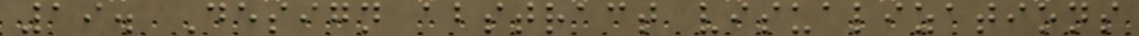19. Design abstract visualizations
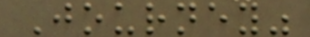Journey"
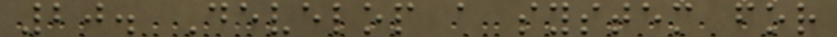20. Develop a system for
